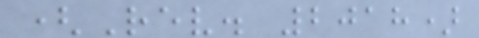(Rev. 2018)
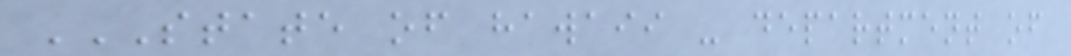STATE OF HAWAII - DEPARTMENT OF
